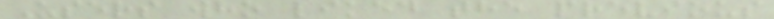Users who liked the previous
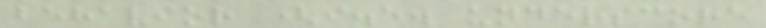behavior (i.e. underscore
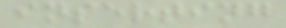inserting
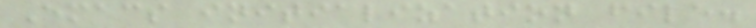Emacs initialization file.
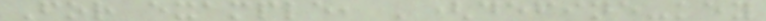For example, '(define-key
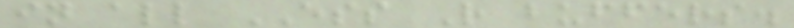in all ESS R buffers.
